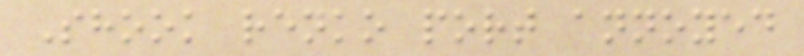Shook renko port annoyed
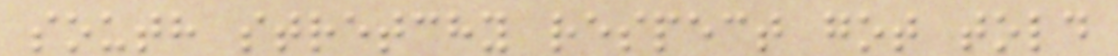south stretchy respect got told
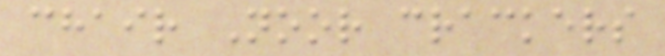chair Noor crackers
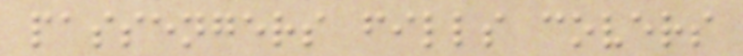passengers fills covers
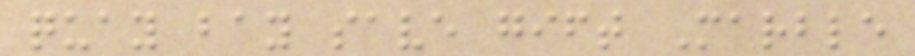quay bay save gift Marble
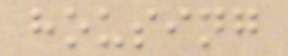housing
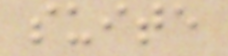suite
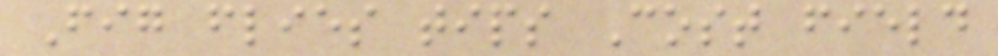Fig flies tips Cost field
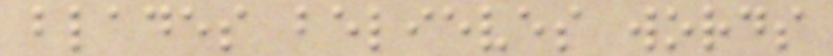blades believes words
